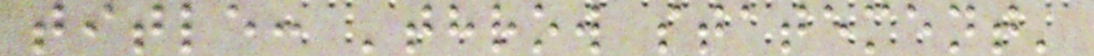title: 'throw statement'
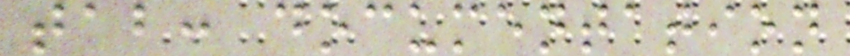tab: documentation
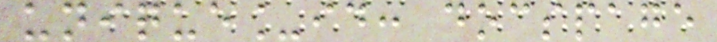unique_id: docspage
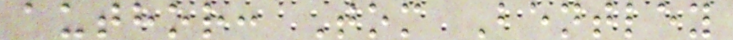author: Tom Bentley
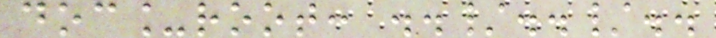doc_root: ../../..
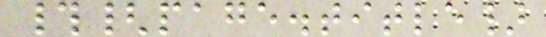#{page.title}
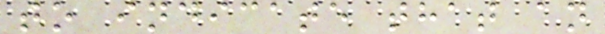to indicate that an
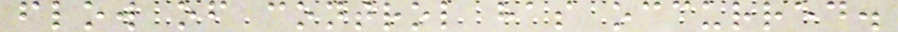flow of control has occurred.
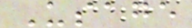Usage
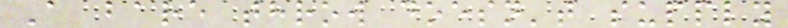A bare throw doesn't supply
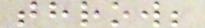throw;
